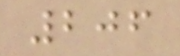206
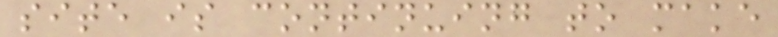site is continuing to make
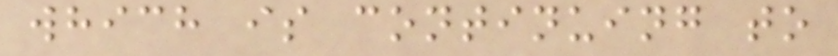which is continuing to
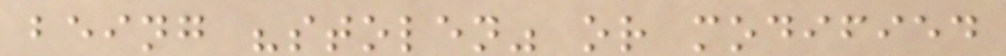being "stolen" or modified
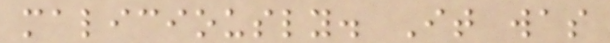maliciously. It was
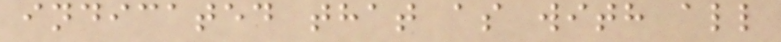indicated that as with all
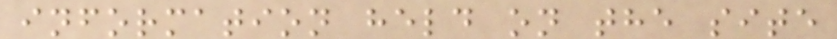information held on the site
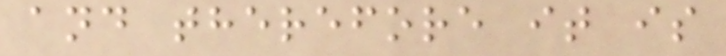and therefore it is
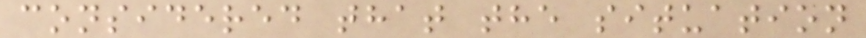considered that the situation
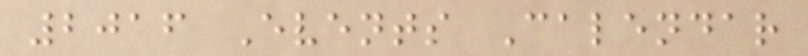2016 Events Calendar
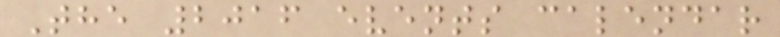The 2016 events calendar
